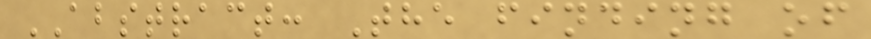ABSTRACT: The finding of
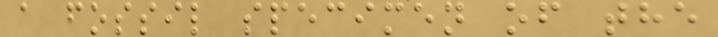a fossil specimen of the
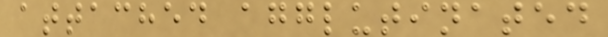attached agglutinated
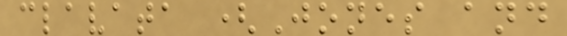clavata (Jones and
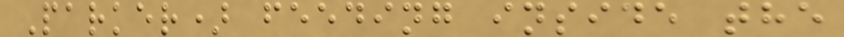Parker) feeding inside the
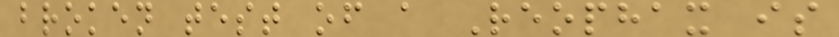broken test of a Reophax is
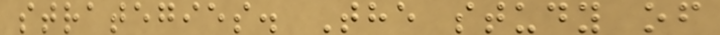strategies. The study of
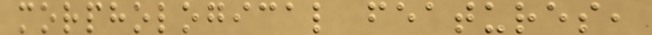morphological features,
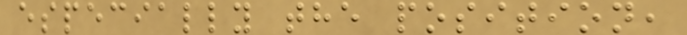especially the position,
